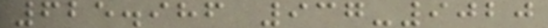625.986 937-9020
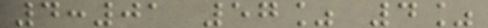4:01 57% 4%
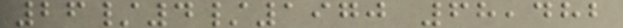26/4/1970 68,482
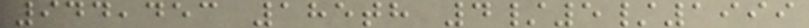944,453 185th 4/5/1999
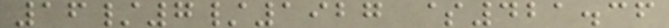16/7/1927 $421.36
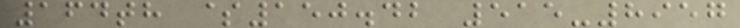164th $150.42 515-8957
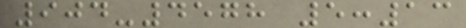904-4578 5:13
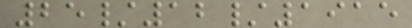25/12/1915
